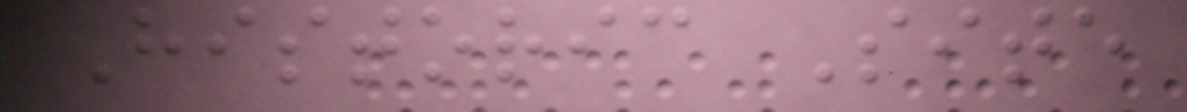Historic Site
